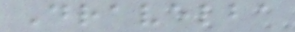Dravelba
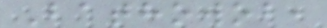Bathowob,
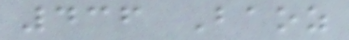436 Baoz
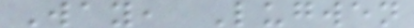Way, Lugwen
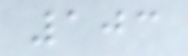103
